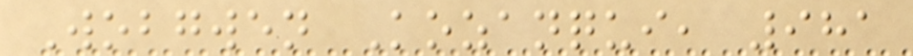Wobgwen Kozanqui, 981
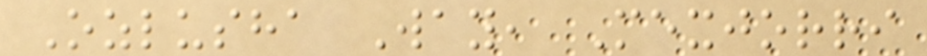Ozlusha Way, Mexjorri
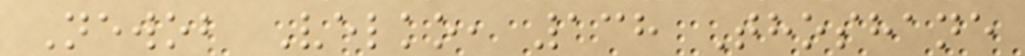Newob Velko, 138 Thoshane
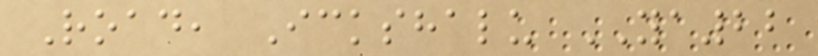Road, Ickshalu YA22
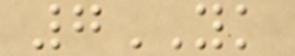7YK
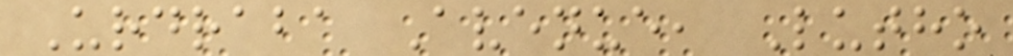Urdraba Avenue, Lutho
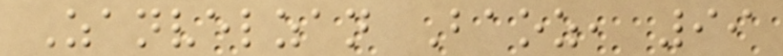Zanvelzan Baoz, 99
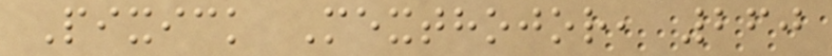Pixick Mexthojor, 260
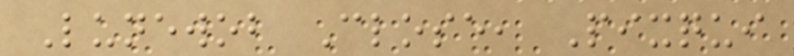Lunewob Close, Pixqui
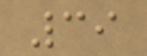39
